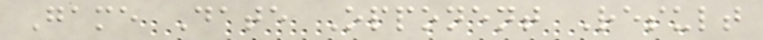Game Date Opponent Result
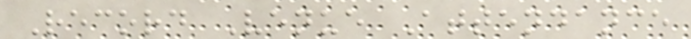Record Venue Attendance
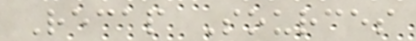Recap Sources
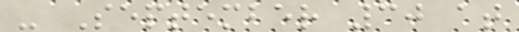- September 30 at
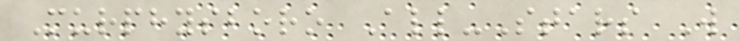Murphysboro All-Stars W
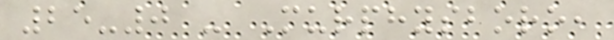25-0 - Murphysboro,
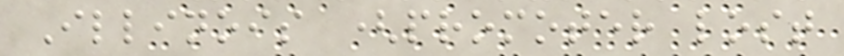Illinois (promoter lost
